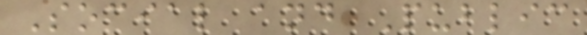Social and Public
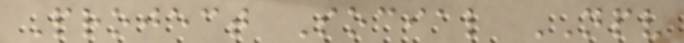Project Social NPV
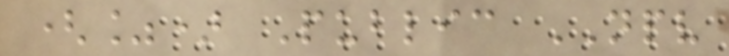(%) Public NPV
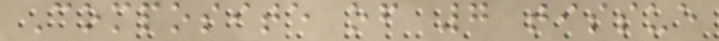Composite of 7 tissue
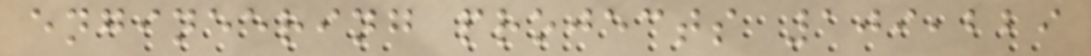engineering projects 109,229
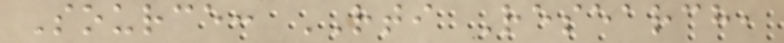Source: RTI Research,
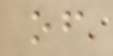of
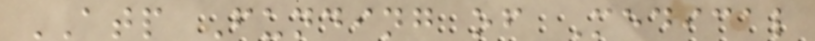ATP Funding of Medical
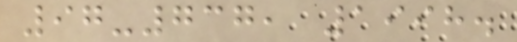97-737, 1998.
